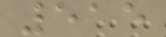515
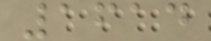1614
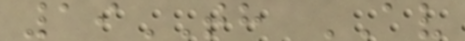19TH AV
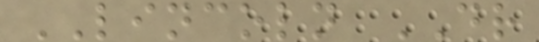LINCOLN DR
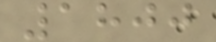1800
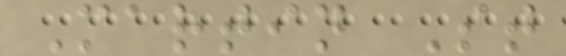Martin St
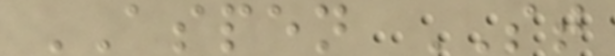ASPEN ST
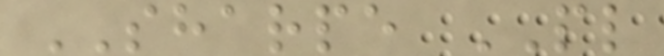SHARPE PL
